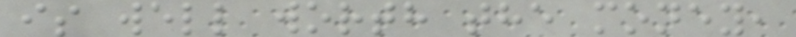is well worth the money,
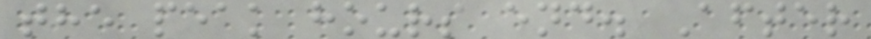the peak hours end. After
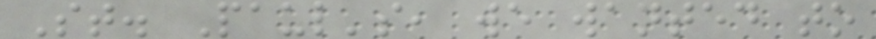St. Paul's, we wanted to
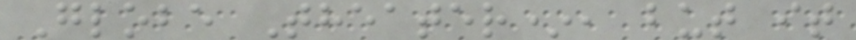Globe Theater*, but it
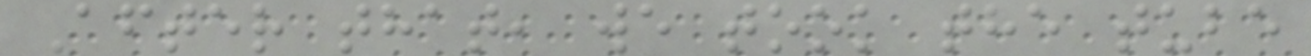After that, we took the tube
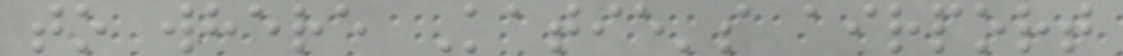to where Katie's airport
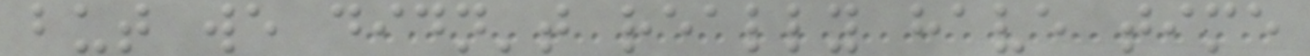but we didn't really have time
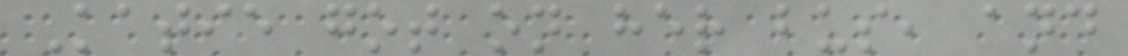Katie got on her bus, and
